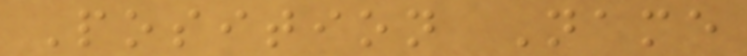Position Name
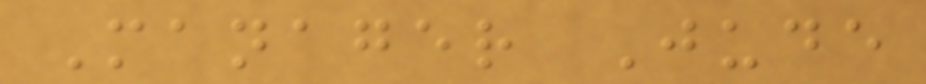Manager Jude
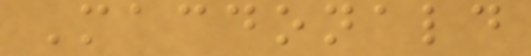Macdonald
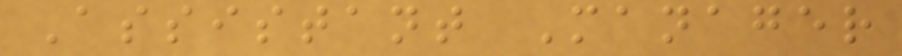Assistant Manager
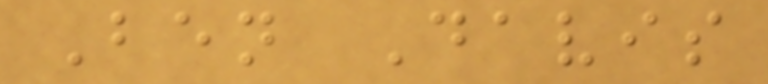Ben Davis
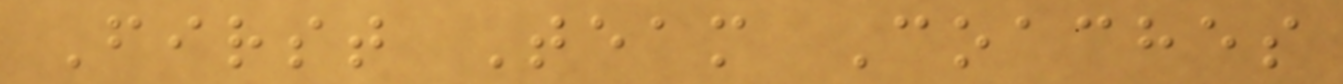First Team Coaches
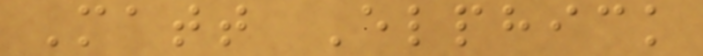Matt Elphick
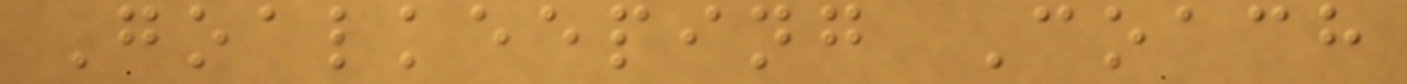Goalkeeping Coach
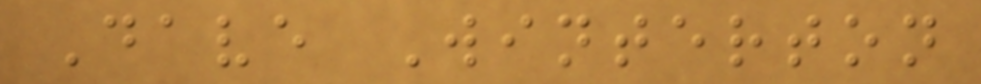Dave Winterton
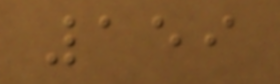159
